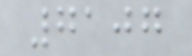7107
